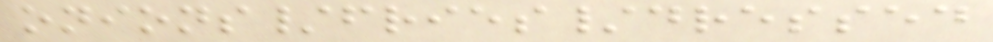onions/fries/dressed
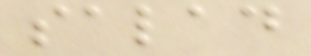salad
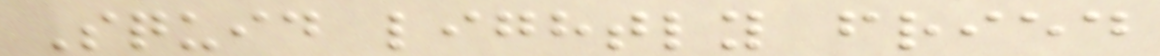Squid lightly fried
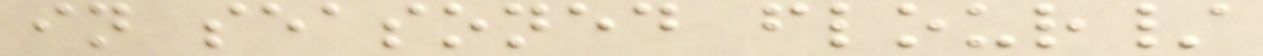in seasoned flour/
